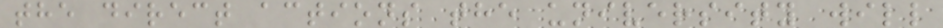the direct actions the university will
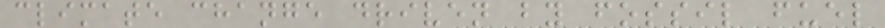climate change driven by fossil fuel
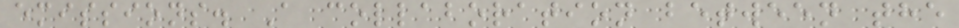emissions. A collaboration between the
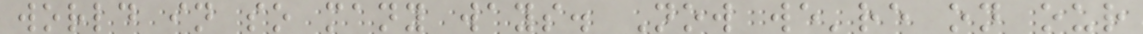world in so many ways. Now we're on our
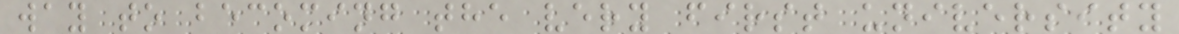way to becoming the very first university
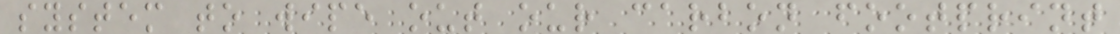system to wipe out our carbon footprint
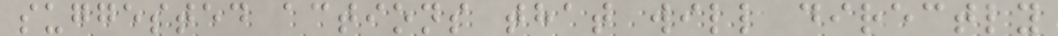suggested actions that will directly
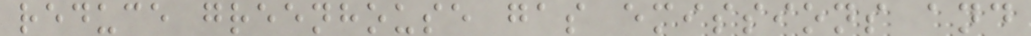reduce greenhouse gas emissions and
